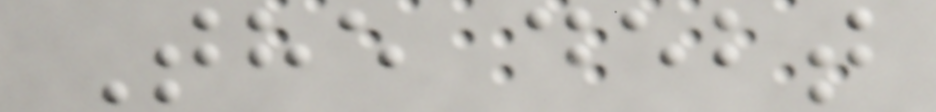The debt
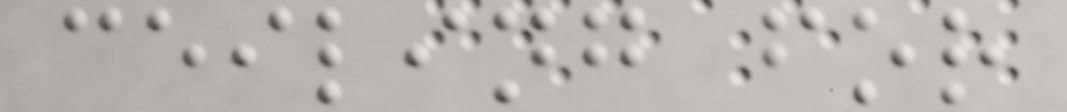ceiling for
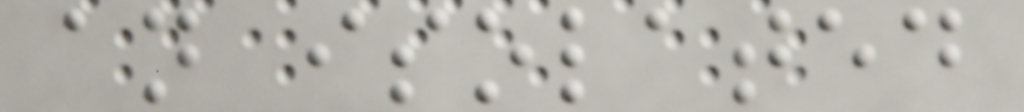an isolated
